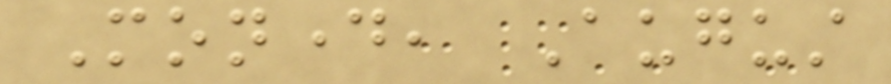Monday, August
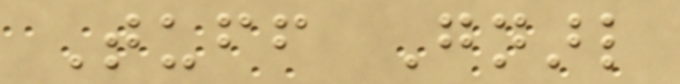Tuff Gnarl
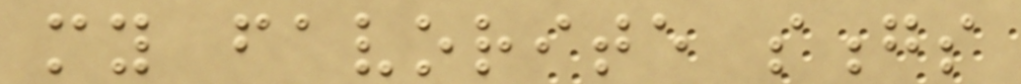my favorite songs
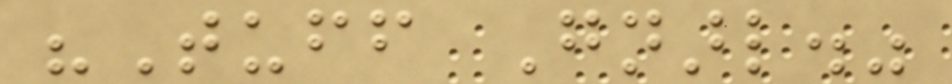"Tuff Gnarl."
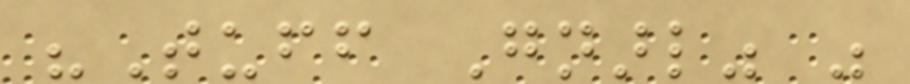"Tuff Gnarl" was
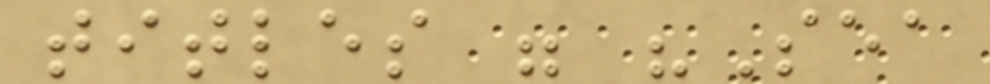titles were "Sea
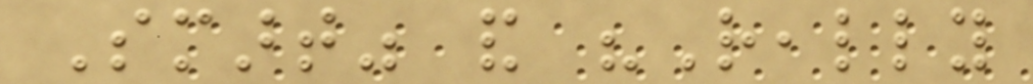Smart" and "Really
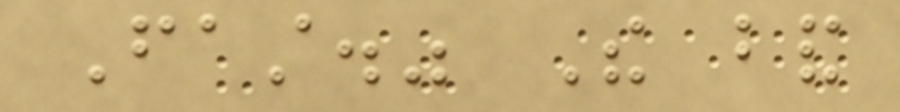Fast." The band
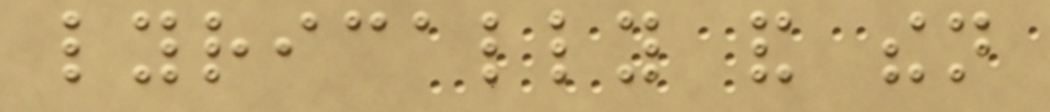lyrically and then
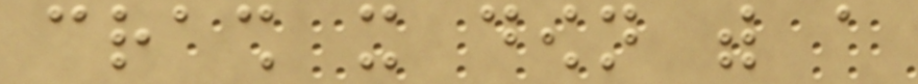crash it down with a
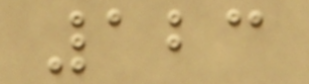123
